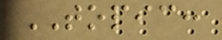TOPIC:
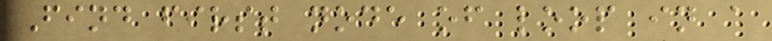Find first node of loop in a
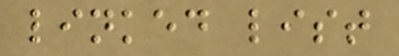linked list
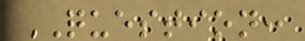QUESTION:
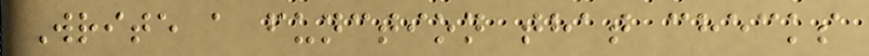Write a function that checks
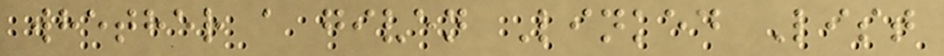whether a given Linked List
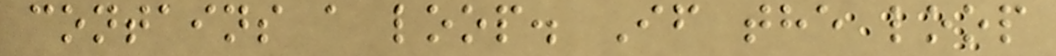contains a loop. If the loop
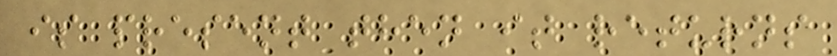is present then it returns
